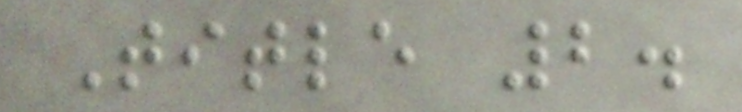Title 2.
